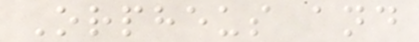Orpheus and
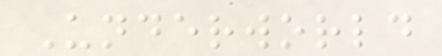Underworld
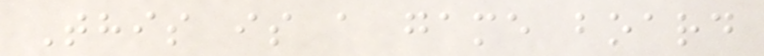This is a game board
